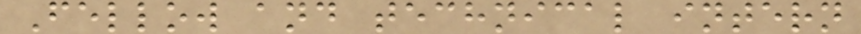Fellow and technical intern
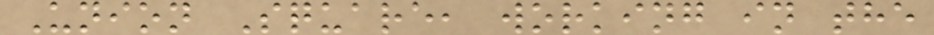Union Square, working in the
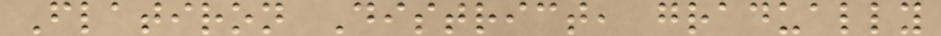Flatiron District, gradually
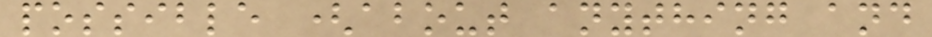possible (about anything and
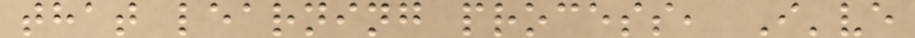that learning process, I've
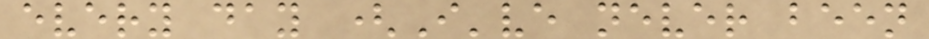every day (I've never been
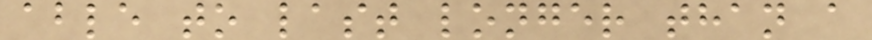able to last longer than a
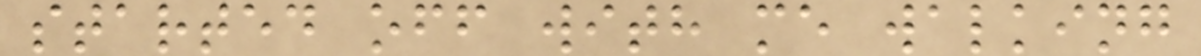started off with me walking
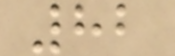82
